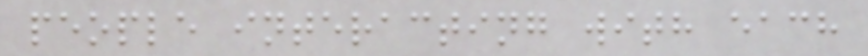people interacting with each
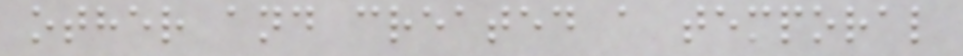other and created a temporal
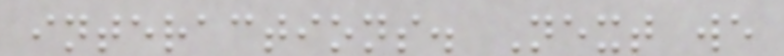interactions. Next we
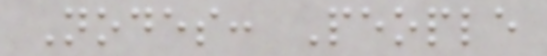Nodes: People
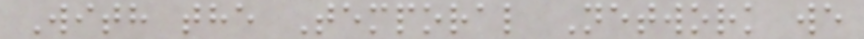With the Temporal Network we
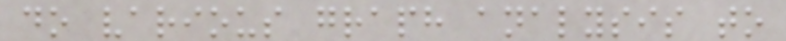do various graph analysis to
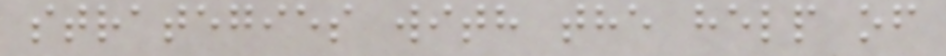strategies with the help of
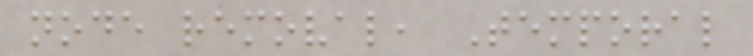node removal, Temporal
